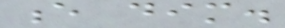e dim.
